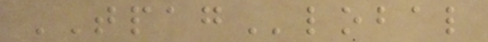TPAGlobal
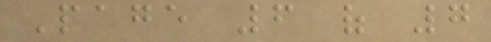Page 6 of 7
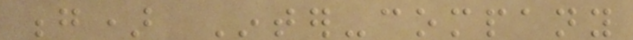g) Inter-company
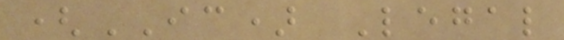(IC) Legal
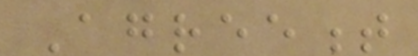Agreement
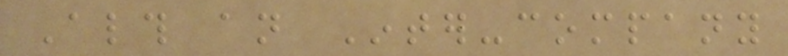Although an Inter-company
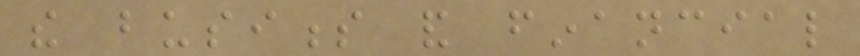the business and financial
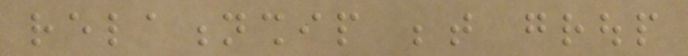relationship between group
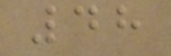48
